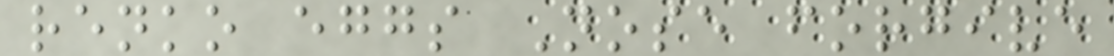renko eggs Nose forgive
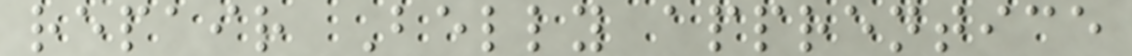repair Belly apprentice
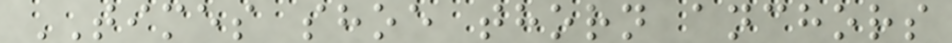TIMES shoe thorn anchors
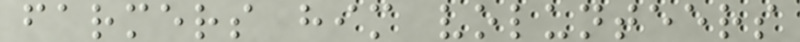farmers him volunteers
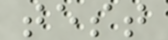test
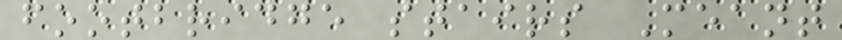footbridge stairs Meant
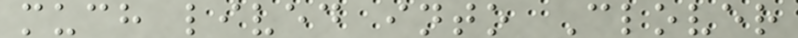much lived into Clover
